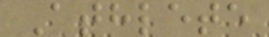Athlete
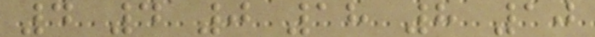4 4 0 18 8 10
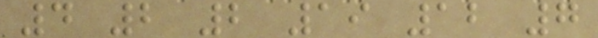4 2 2 19 12 7
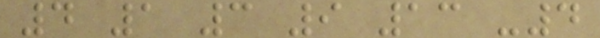4 1 3 9 13 -4
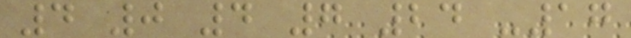4 0 4 7 24 -17
